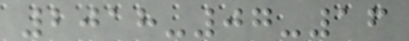2018-07-16
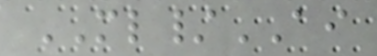ML/AI
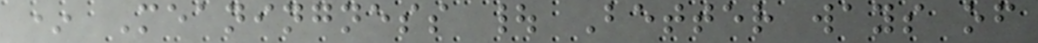* Meaningness | Better ways of
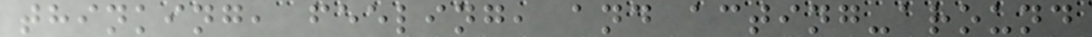thinking, feeling, and acting-around
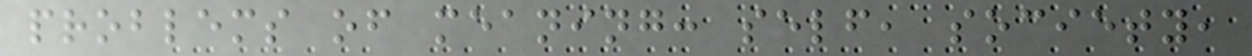problems of meaning: self, society,
